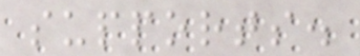supports.
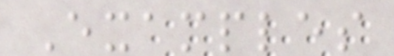Examples
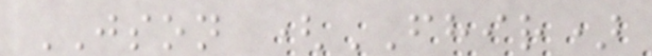JSON (FHIR)
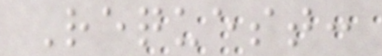Request:
